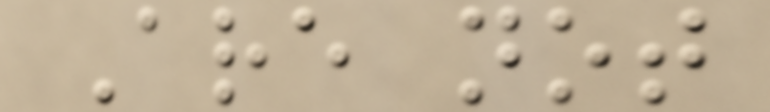Are not
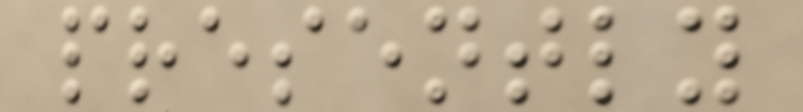presently
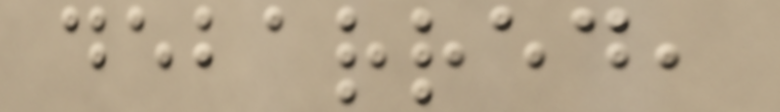debarred,
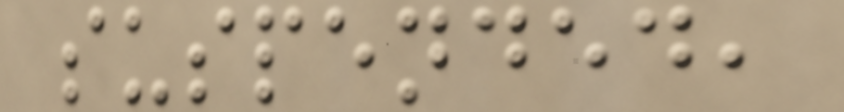suspended,
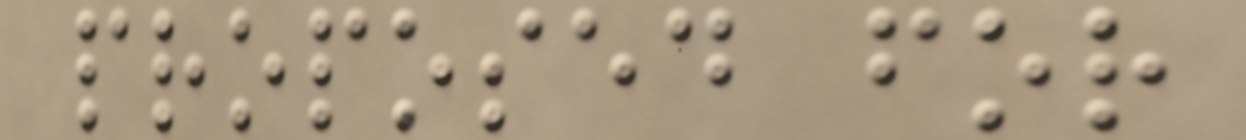proposed for
